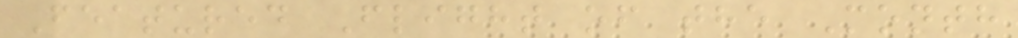Featured Flight of the Month
